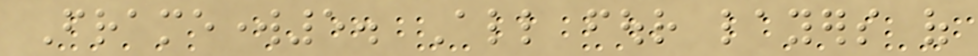Framework5. All four layers of
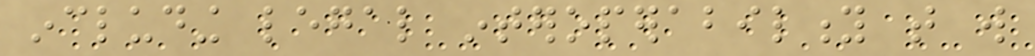including legal interoperability that will
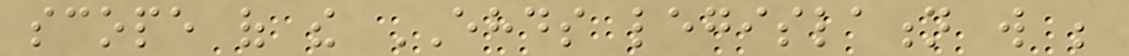scope of the EHDS legislation will be
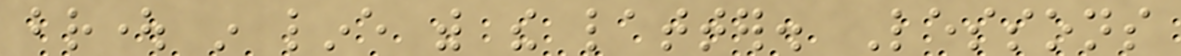brought in line with the latter. Lessons
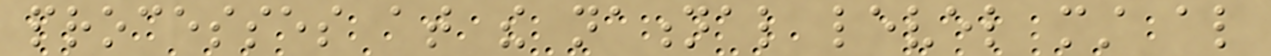processes at the national level must also
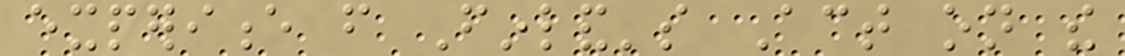experience from Finland's Act on the
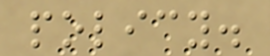policy.
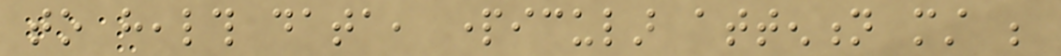to health data, particular attention must be
